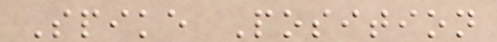Spike Position
